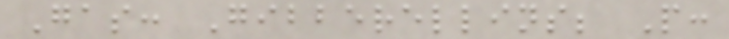Gas: Gibberellins; P:
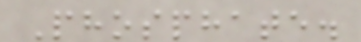Phosphate.
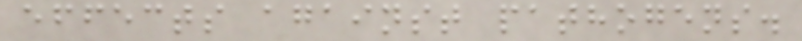effects against pathogens.
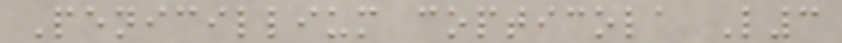Penicillium copticola L3
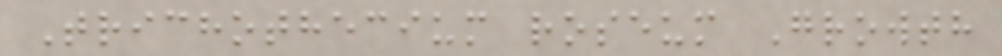Trichothecium roseum Growth
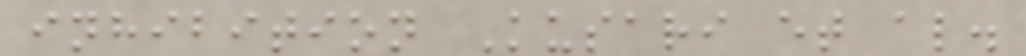inhibition Kusari et al.
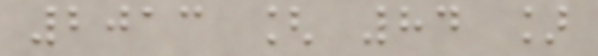2013 [ 84 ]
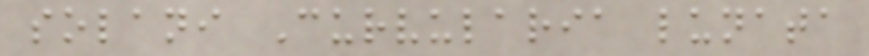solani Curvularia lunata
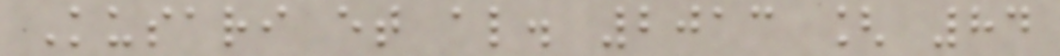Kusari et al. 2013 [ 84
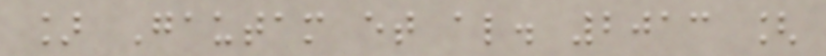] Gautam et al. 2013 [
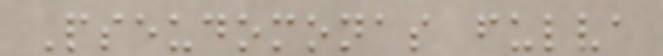Pseudomonas fulva
